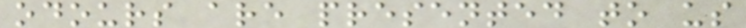odours are presented to us
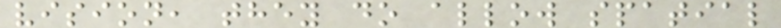vision, they do allow spatial
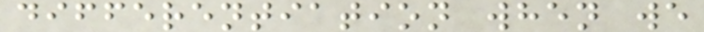differentiation when we
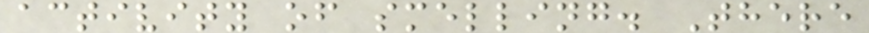activity of smelling. There
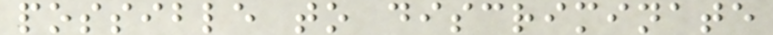possible to discriminate
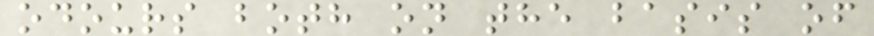odours both on the basis of
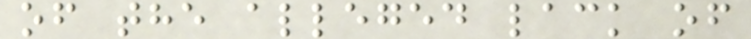of the alleged lack of
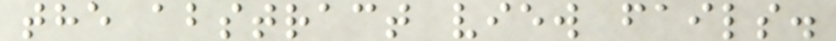the abstract view fails.
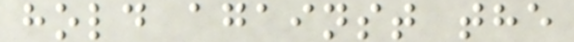hold against the
